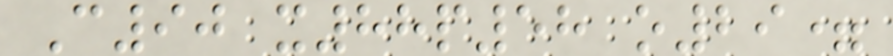C90 x88p58 o29=
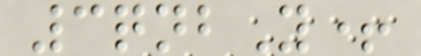3qnbY+
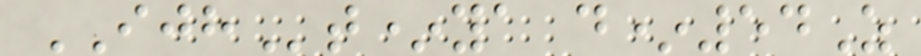IJHt*ya d*54Z
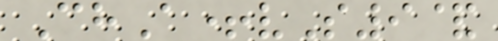ChA+vS9&
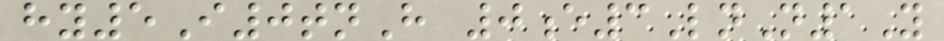hy5I0tnH 0e3LnN1Y
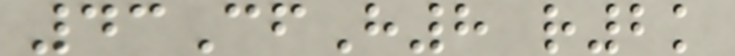43CfH8 r2k
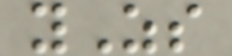yZs
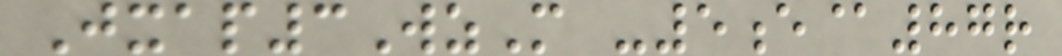Jxap3WzM -5e@87r
